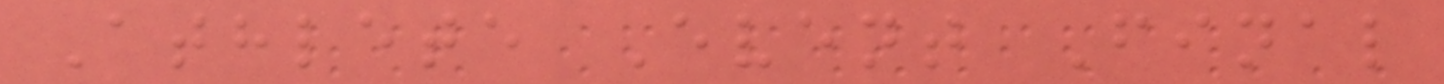Athlete Event Final
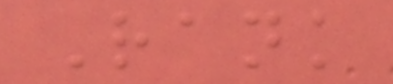Rank
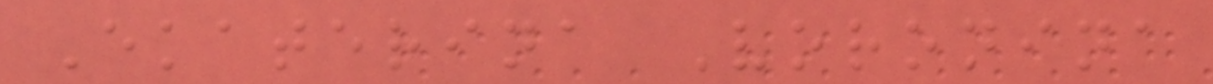Ekaterina Voronina
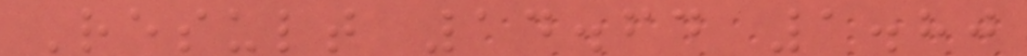Result 14.64 1.80
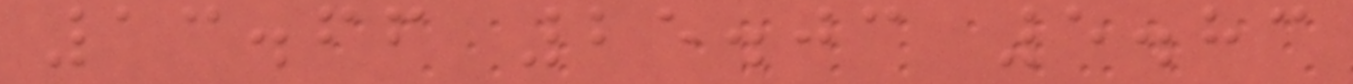13.66 25.03 5.83
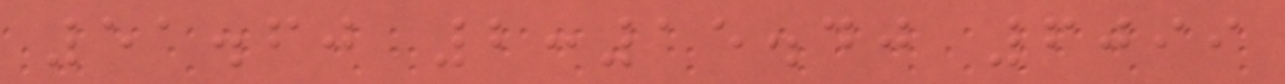51.60 2:15.40 6099
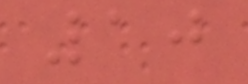10
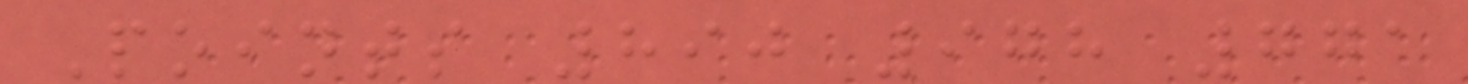Points 890 978 771
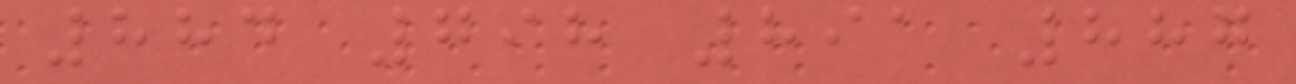884 798 891 887
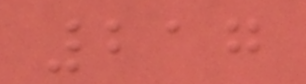217
